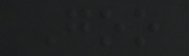Goo
